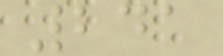241
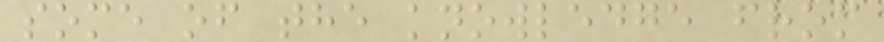some of the knowledge from
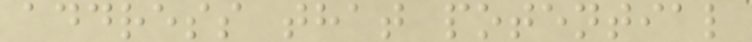address that potential
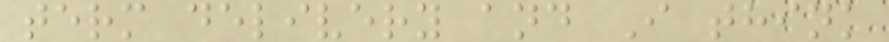term delivery and I think
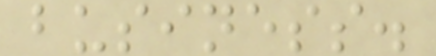business.
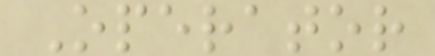Operator
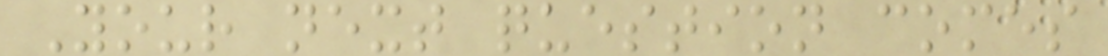Your next question comes
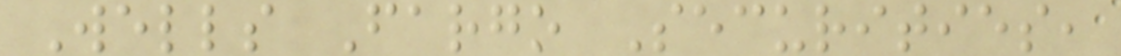Wells Fargo Securities,
